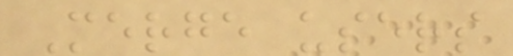Merge users
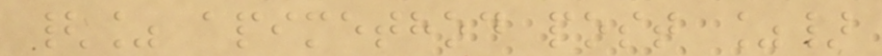{% apimethod post %}
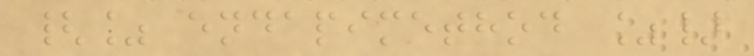{% endapimethod %}
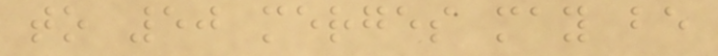to 50 merges may be
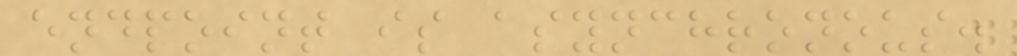endpoint is asynchronous.
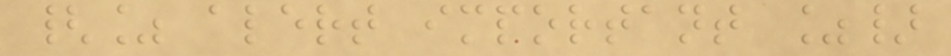{% alert important %}
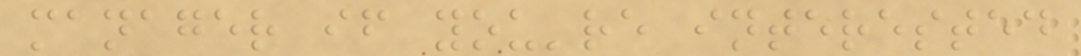manager if you're interested
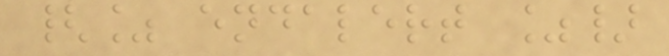{% endalert %}
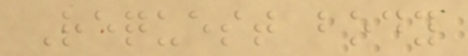Request body
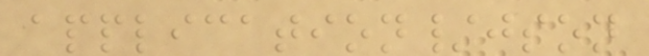application/json
